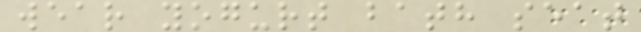wear yogurt bath seat
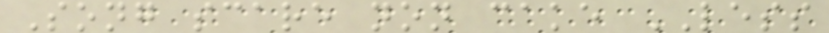Song scare non cake LESS
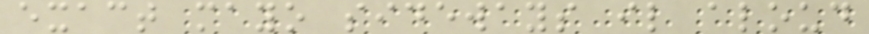exact mayo sideways il aloud
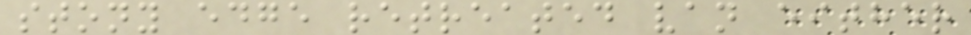stony edge retreated van either
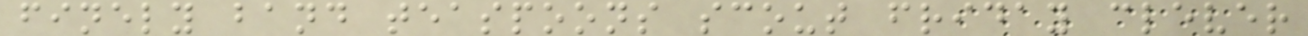finely band teaspoons scout friday clever
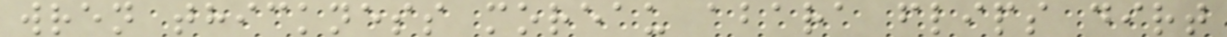wren thickness moreau abara flips dirt
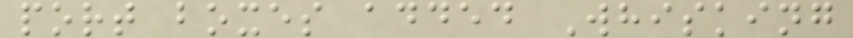port boxes added Whisking
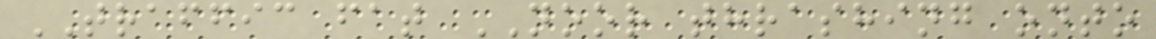TRAFFIC fat NOOR thrashing onto
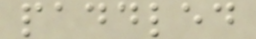paddled
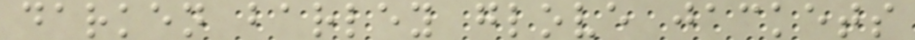darken barley glove jackets
